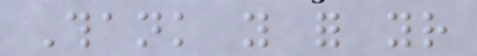Thank you for your
